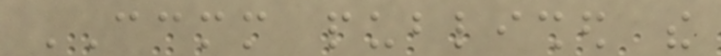CCMM published the
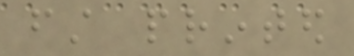first printed
